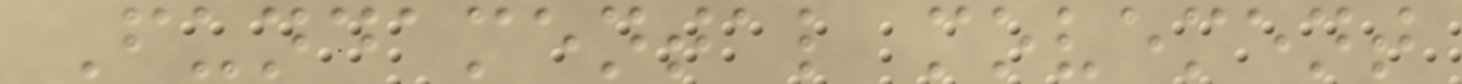Fundamental movement
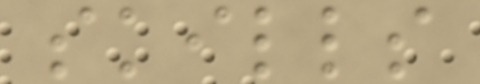skills
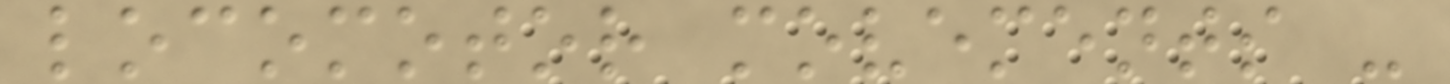locomotor movements -
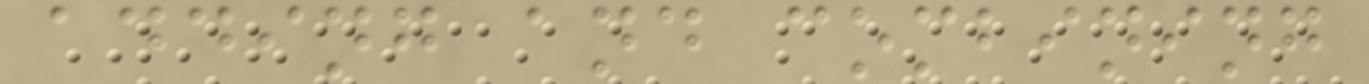adding and combining
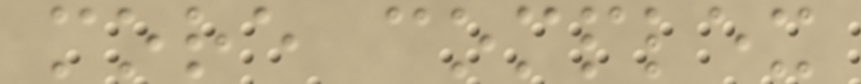more complex
